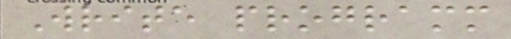Write programm
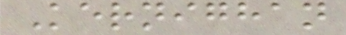Kernighan
